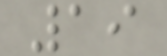19
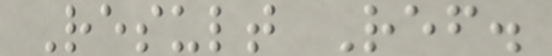Result Ref.
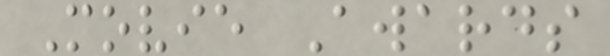Movie Awards
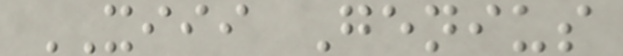XIII Genius
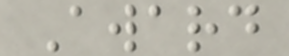Award
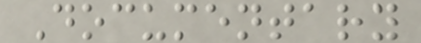Documentary
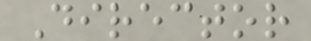Director
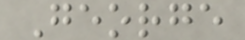George
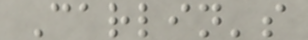Carlin's
